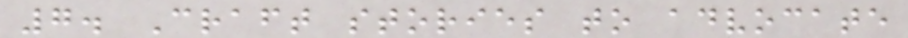7. Craft stories to advocate
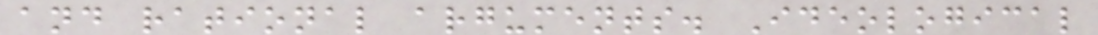and rational arguments. Ideological
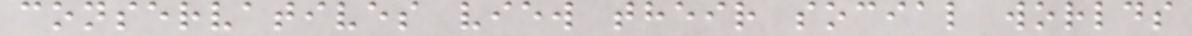conservatives view their social worlds
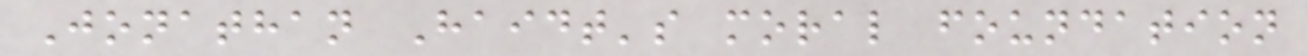Jonathan Haidt's moral foundation
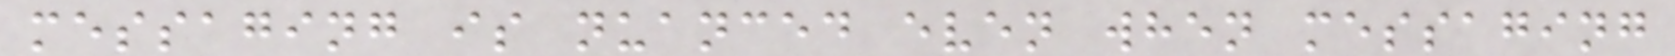messaging is nuanced even when messaging
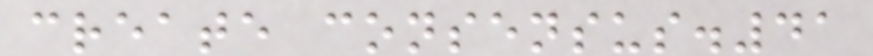create consensus.41
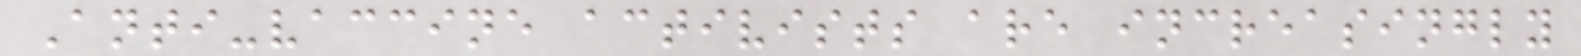Anti-vaccine activists are increasingly
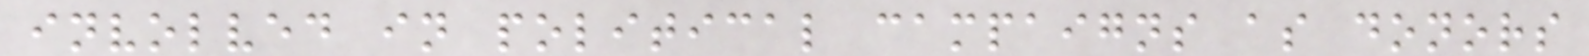involved in political campaigns as donors
